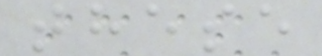these
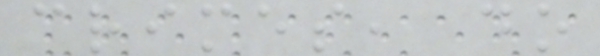crimes, do
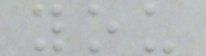you
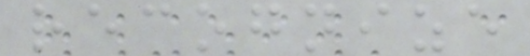recognize
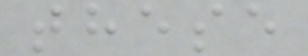these
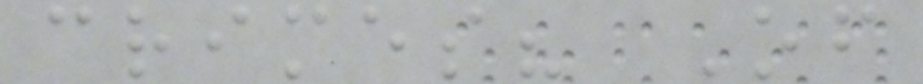crimes? Of
